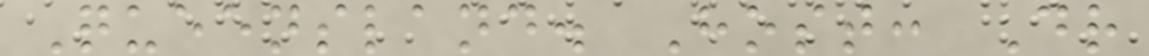Queensland. Host: Dr
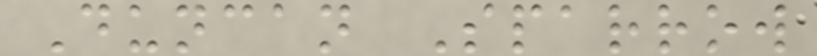Duncan Sparrow
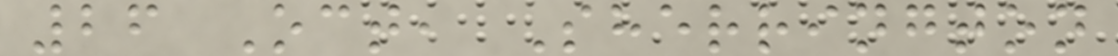26 Oct, Sherrington
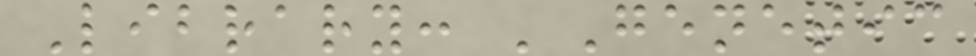Library: 'Genetic
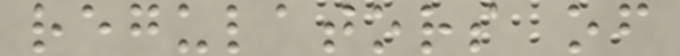regulators of
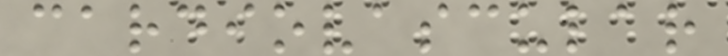cardiovascular
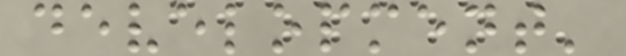development'
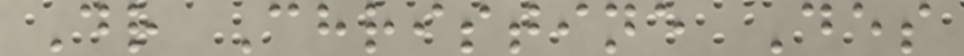Dr Christine Des
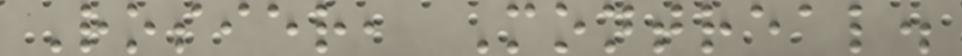Rosier, Montreal.
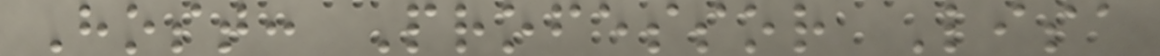Host: Professor Lisa
